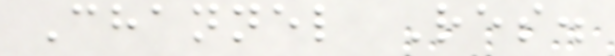Channel Res.
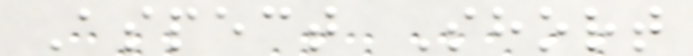Aspect Short
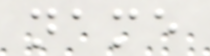name
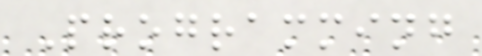Programming
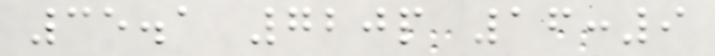35.1 720p 16:9
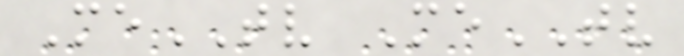MeTV MeTV
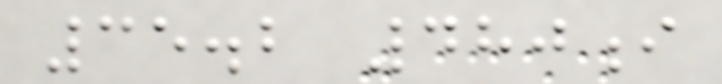35.2 480i
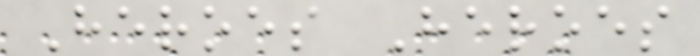Heroes Heroes
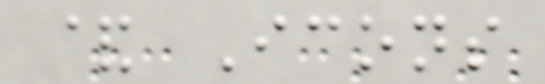& Icons
